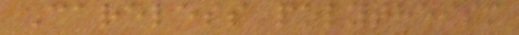Careless polytheism
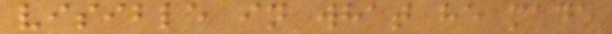visible in what he made
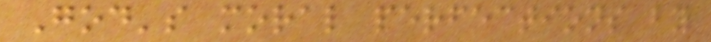God's moral perfections by
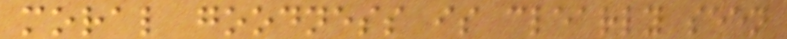moral goodness is clearly seen
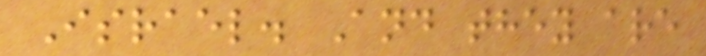Israel. And they are
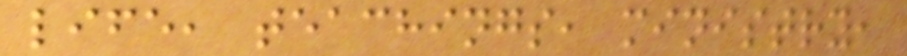life, teachings, ministry,
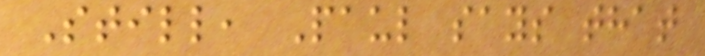Still, Paul says that
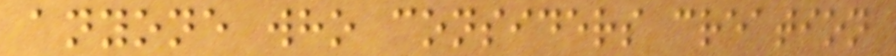anyone who considers creation
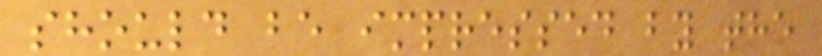should be impressed by the
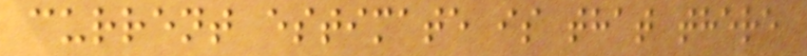current estimate is that there
